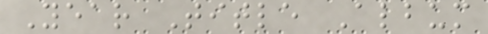Year Title Album
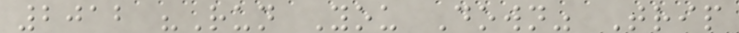2012 "Run You Down" Trip
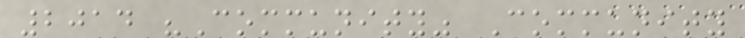2014 "Community" Community
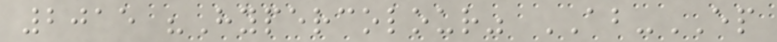2015 "Hypercolour" AB-EP
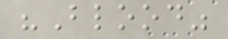"Blood"
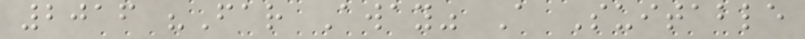2016 "Far Away" A Suitable
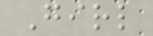Girl
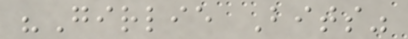"Girlie Bits"
